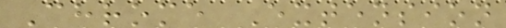Chrome Extension
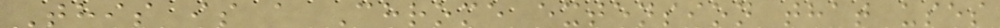This is a Chrome extension that uses
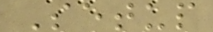Setup
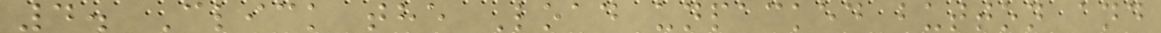4. Click the Load unpacked button and
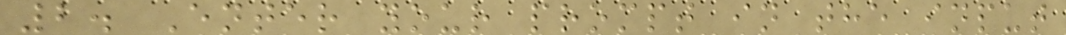2. Enter your prompt in the input
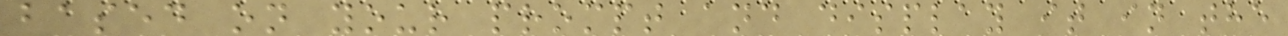based on your prompt and display it in the
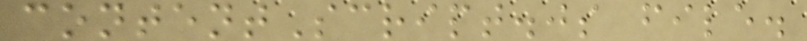contentScript.js file.
